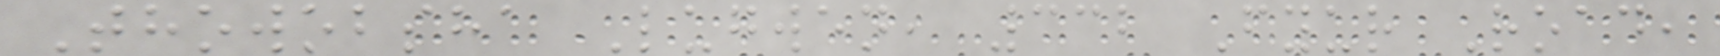Thowobsha Lugwen, 332 Fyur Road,
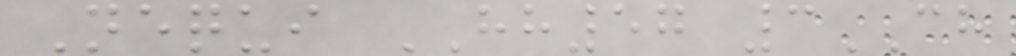Nequi HH57 3CH
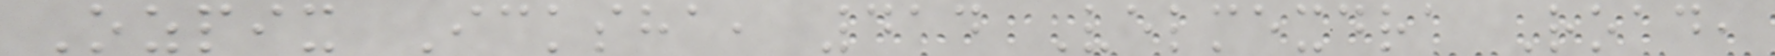Ozpix Icksha, 414 Velmexdra Road,
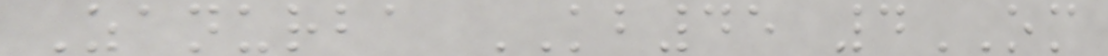Zanurba KB45 4OM
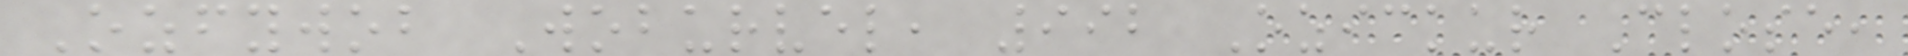Ozfywob Woburvel, 992 Ozickur Close,
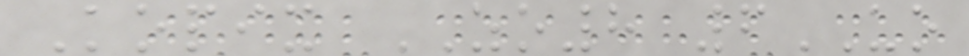Kopix ZO8 6UO
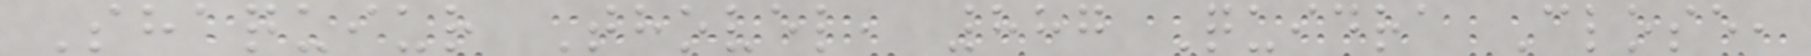Shaquiur Thovel, 887 Quidra Close,
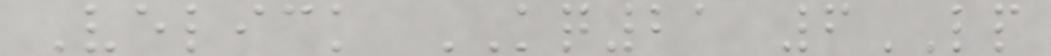Velick KQ21 6LP
